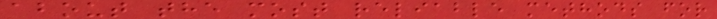about the most reliable methods for
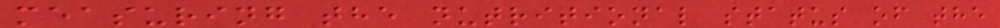measuring the nutritional status of the
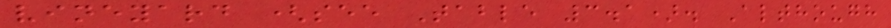vineyard (see Table 3.1). Although
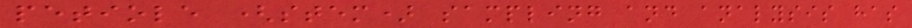petiole (stem) sampling and analysis has
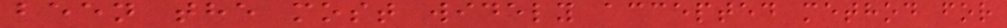been the most widely accepted method for
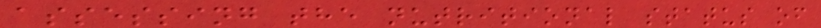assessing the nutritional status of
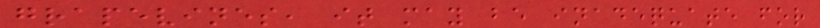grapevines, it may be inadequate for
